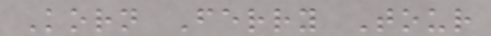Korn Ferry Tour
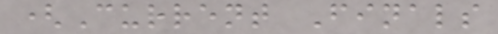(Current Finals
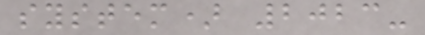system) 2023-
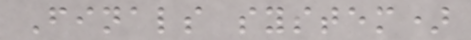Finals system)
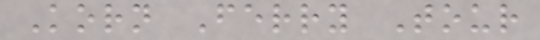Korn Ferry Tour
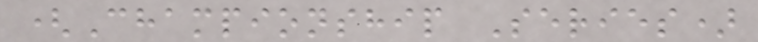(Championship Series)
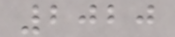2020
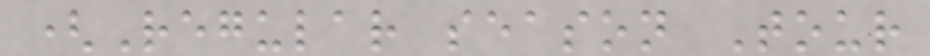(Regular season Tour
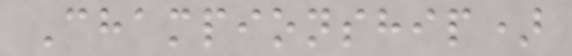Championship)
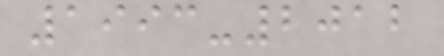1993-2012
